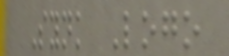Synk Logo
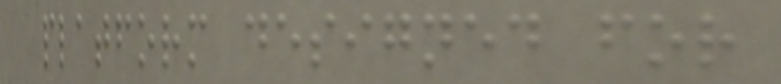platform designed for
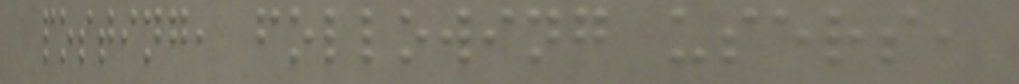posting, following users,
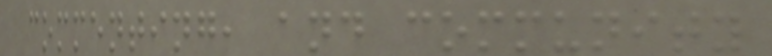commenting, and community
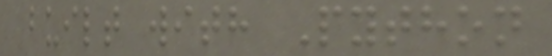built with Python
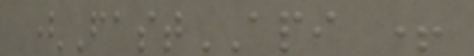(FastAPI +
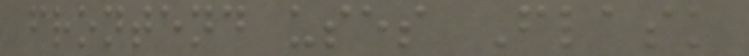frontend uses Flask
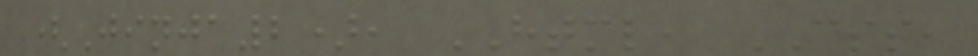(Jinja2), HTML, CSS,
